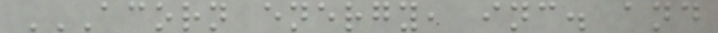ACORN ENERGY, INC. AND
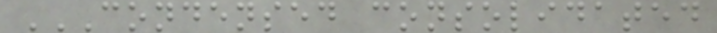CONDENSED CONSOLIDATED
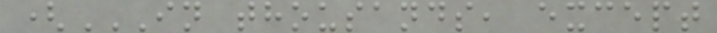(IN THOUSANDS, EXCEPT
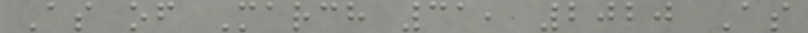As of March 31, 2020 As
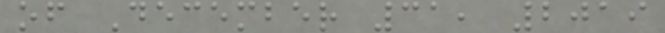of December 31, 2019
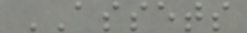ASSETS
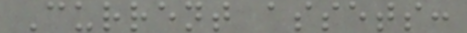Current assets:
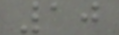10
